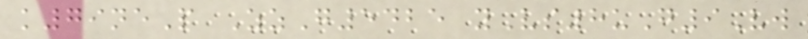k79neP ZzG5425 yVs8uG9Vw
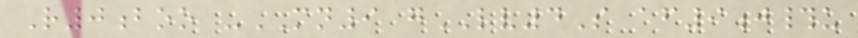R0boo -MN9 gLV4S af9j#u
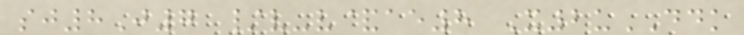sj8J7 /v-v&ae8 X2uDDK
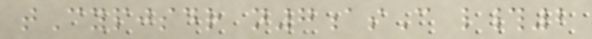tCypjsdr n7asC l#2
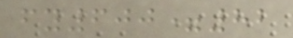fy600=82
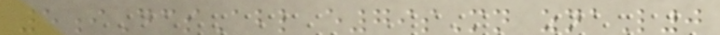5iDcsAbl e79sMn znaL0
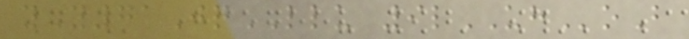yY71JqLLU 9lUHoB
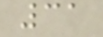31
